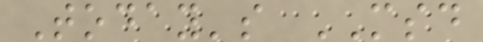Today's MSD
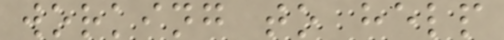working to help
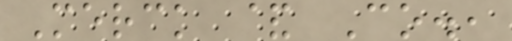Merck & Co.,
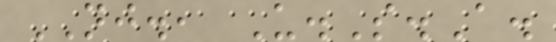NJ., U.S.A.
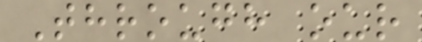Through our
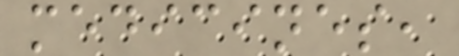medicines,
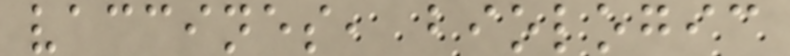vaccines, biologic
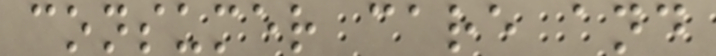consumer care and
